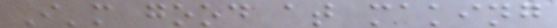I'm good at making
